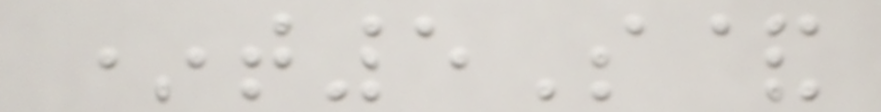*t5S&
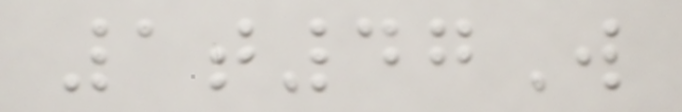1t47W
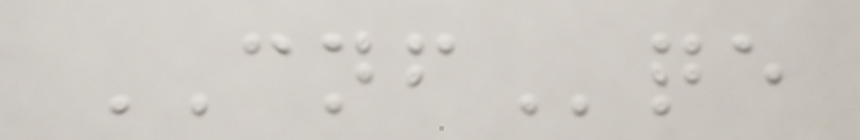CNFqe
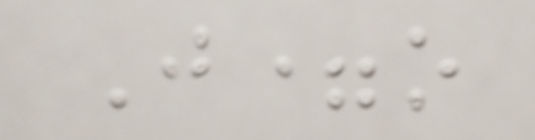J=o
